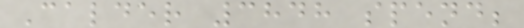Calder 3848 spend;
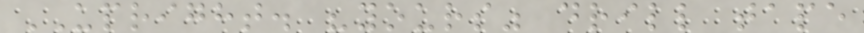UPRIGHT. "yours" drill tape
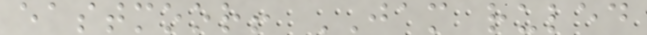eastmoor! JAM ruled
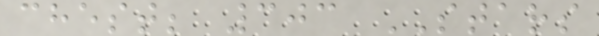chest; 303 STARS
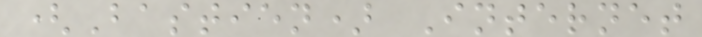(Bastien) Internet
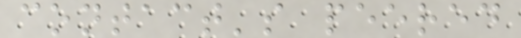contact's peered
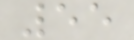55
